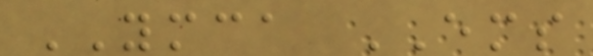YMCA EMS
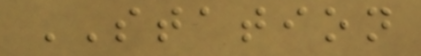STATION
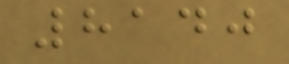8140
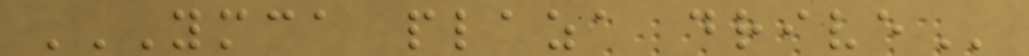YMCA PLAZA DRIVE
